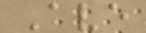Ave
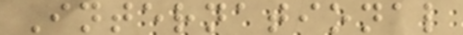International
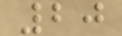20
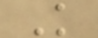K
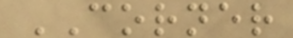CORNER
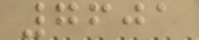7601
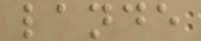lande
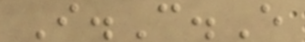I.C.E
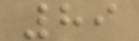89
